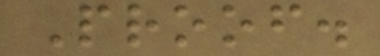Proof.
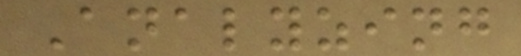Analyzing
